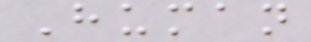Human
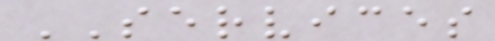SERVICES
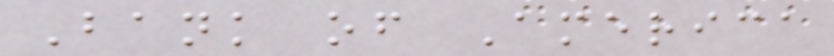Bank of America
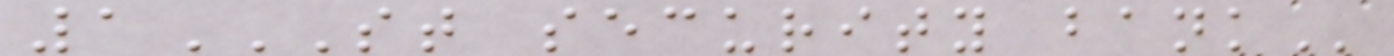1ST SECURITY BANK
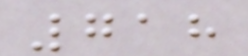718
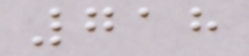718
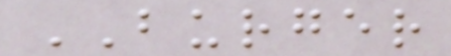BURGER
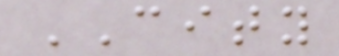CITY
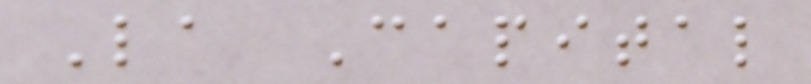La Capital
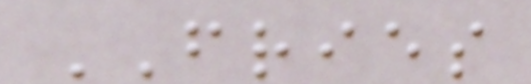FRIES
